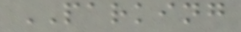PARKING
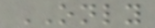ONLY
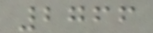2766
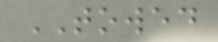TOWED
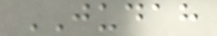JUDAH
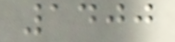1400
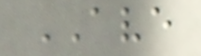AVE
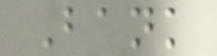Bank
